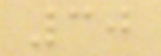30
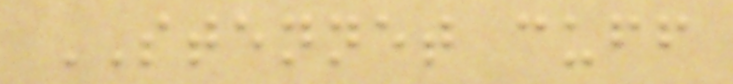STENNET cuff
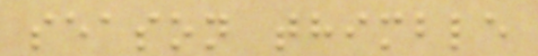season thimble
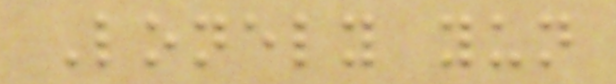Lonely yun
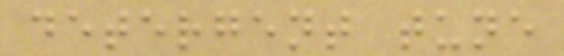detergent tune
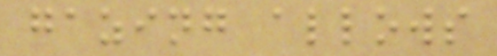gazing allows
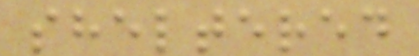sheltered
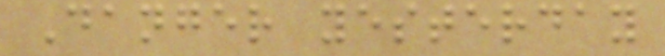Danger yesterday
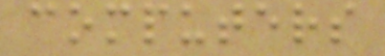computers
